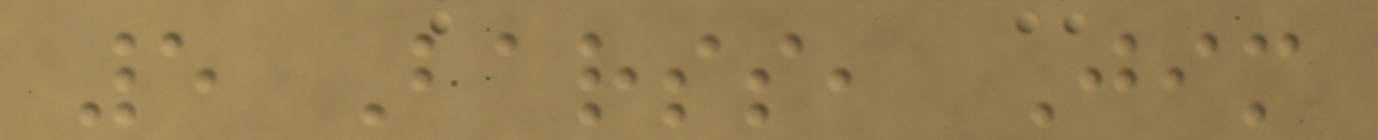5 Barss, Jim
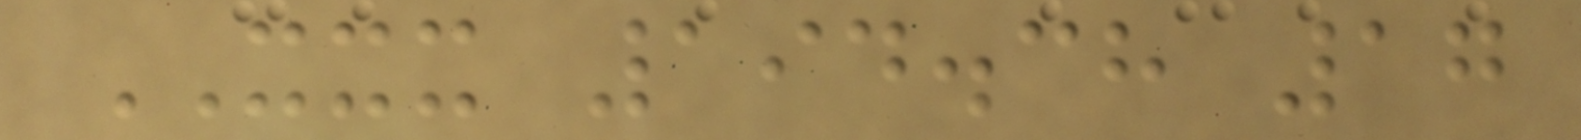XXX 194.38 17
